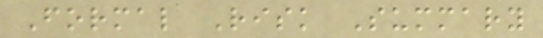Formal Risk Summary
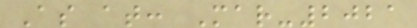As at: Mar-2021
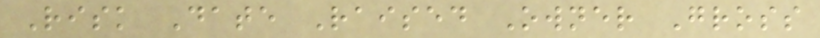Risk Date Raised Owner Gross
